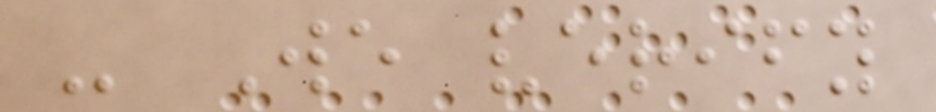- We verify
